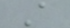A
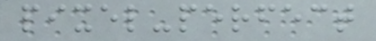pixel-perfect
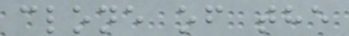clone of the
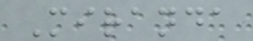Miranda
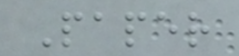Paper
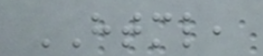HTML,
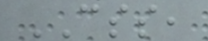CSS,
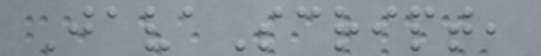JavaScript,
